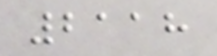2118
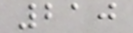210
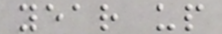year up
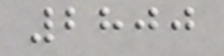2800
